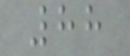88
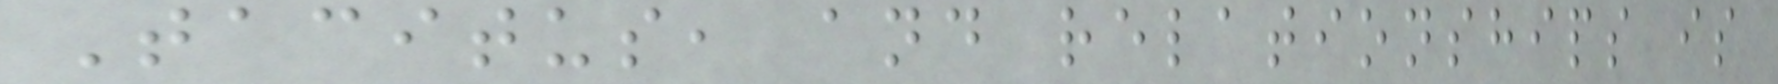Tacitus, and relationships is
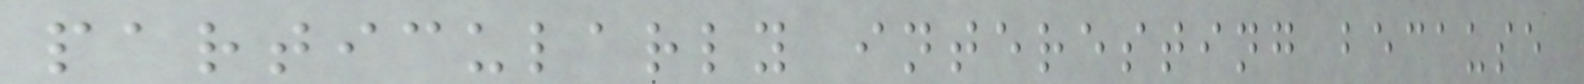particularly interesting because
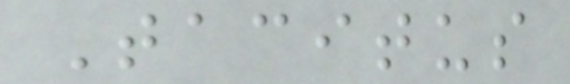Tacitus
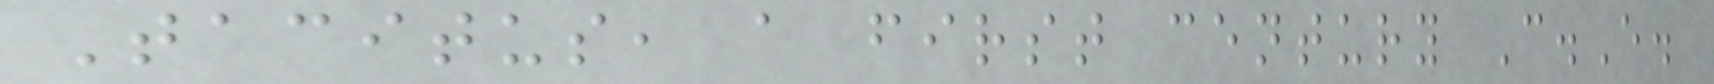Tacitus, a first century C.E.
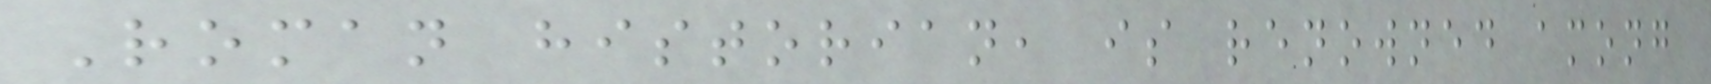Roman historian, is renowned among
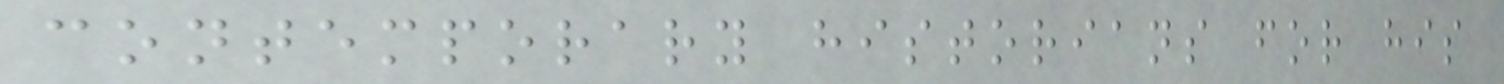contemporary historians for his
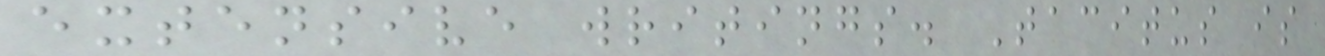extensive writings. Tacitus is
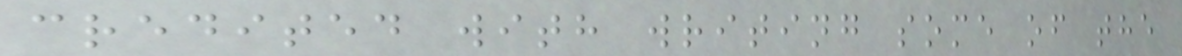credited with writing some of the
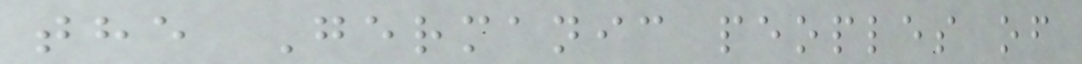the Germanic peoples of
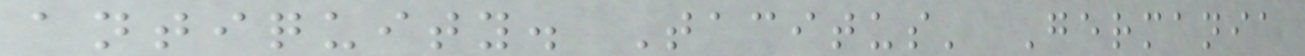antiquity. Tacitus' Germania
